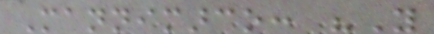Mannimarco: "You
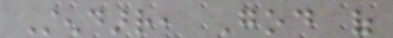Stendarr, God of
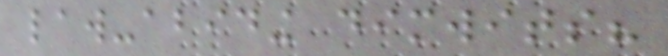law-abiding dimwits?
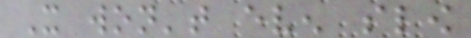It won't even slow
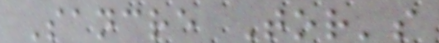Sancre Tor's
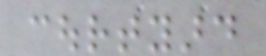courtyard
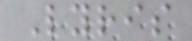Lyris
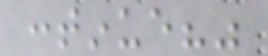continue?"
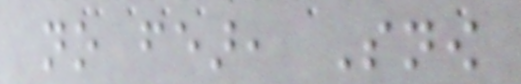no fear, Snow
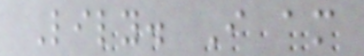Lily. I am
